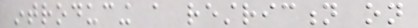introducing a restriction on
